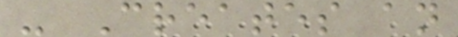- Creates an
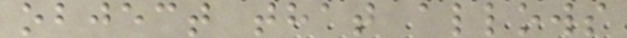object that allows
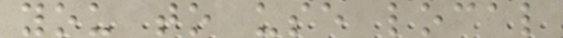you to use local
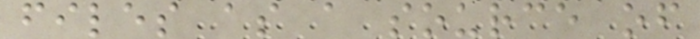files as a source of
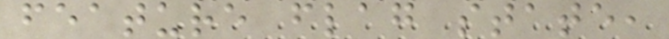feature flag state,
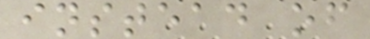instead of
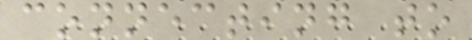connecting to
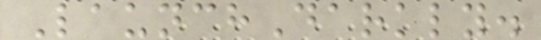LaunchDarkly.
